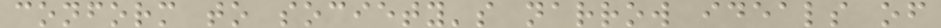conform to society's narrow ideals of
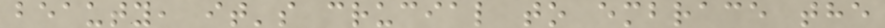beauty, it's crucial to embrace the
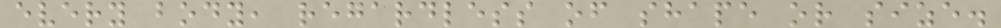every body, regardless of shape or size.
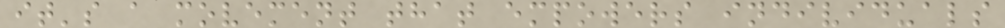it's a movement that empowers individuals
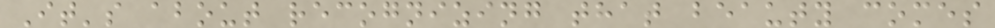It's about recognizing that beauty comes
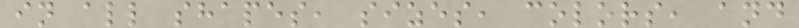in all shapes, sizes, colors, and
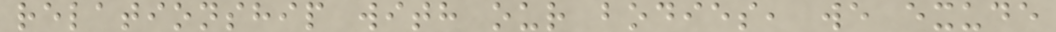relationship with our bodies, we exude
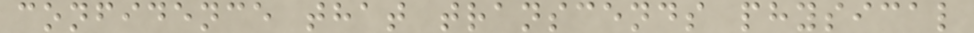confidence that transcends physical
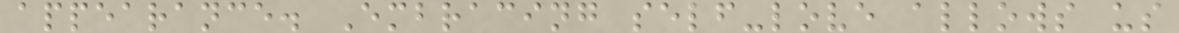appearance. Embracing self-love allows us
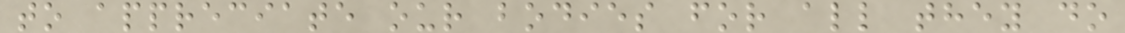to appreciate our bodies for all they do
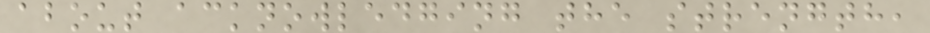about acknowledging the strength,
